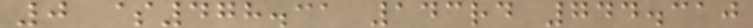0 $478.31 143rd 744.310
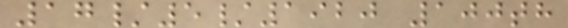17/5/1920 100th
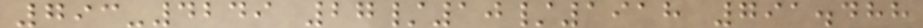793-4249 27/10/1918 791.488
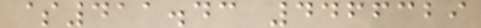$411.43 4466329
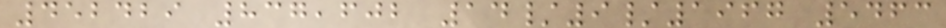452429 837,602 14/9/1967 5463
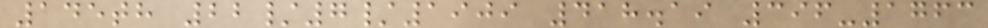145th 22/7/1909 418.19 396-1763
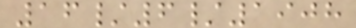16/6/1908
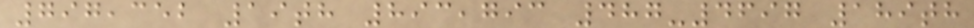797,352 19th 893,793 487-4697 189th
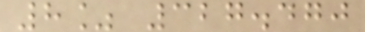8% 327.470
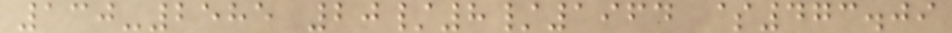130-2585 20/8/1964 $473.09
